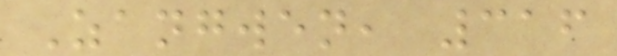Zangwen, 316
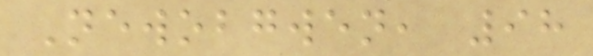Newobgwen, 98
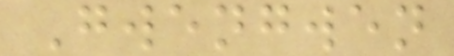Gwengwen
